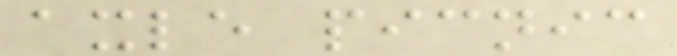axle picnic
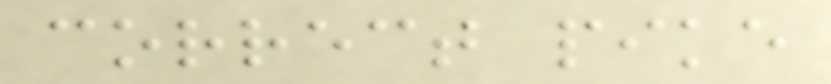correct pike
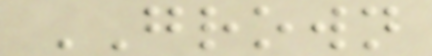GROWN
